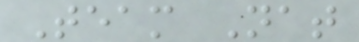Team Nat
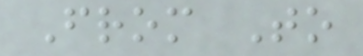From To
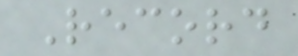Record
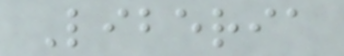Liberia
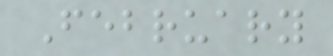February
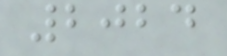2024
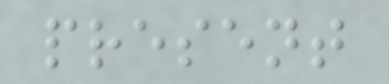present
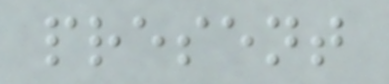present
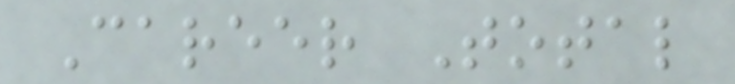Career Total
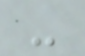-
